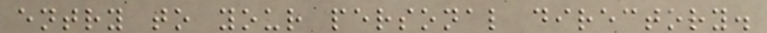entry to your personal directory.
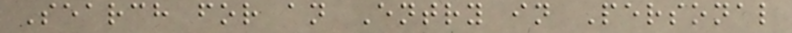Search for an Entry in Personal
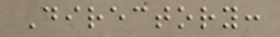Directory:
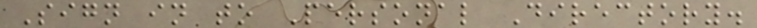Sign in to Personal Directory.
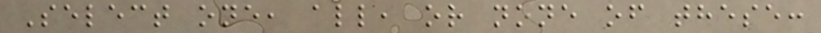Select one, all, or none of these:
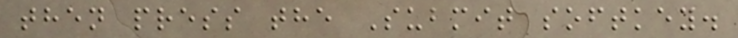then press the Submit softkey.
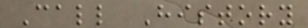Call History
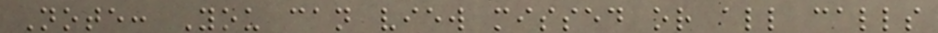Note: You can view missed or all calls
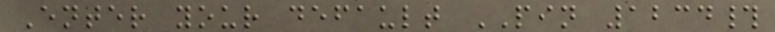Enter your default PIN 1234#
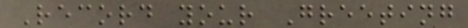Record your Greeting
